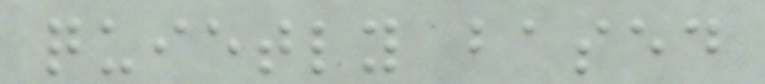quietly based
